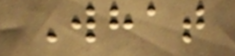What
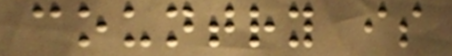country is
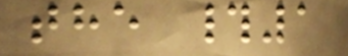the #1
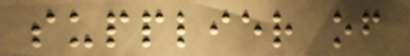supplier of
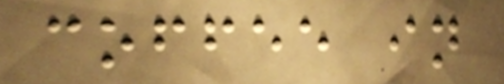coffee in
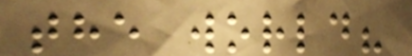the world?
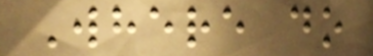Where do
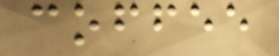coffee
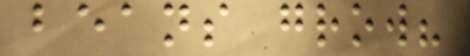beans grow?
